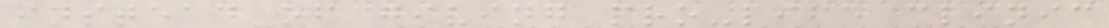instead of giving pro-life clinic
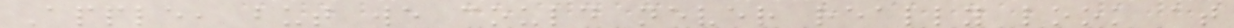Apple, but we could never really look at
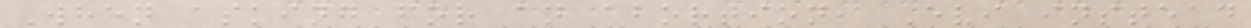When asking for an abortion, Evi instead
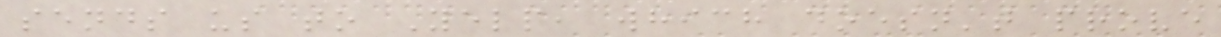sends us to Yelp, which doesn't prove
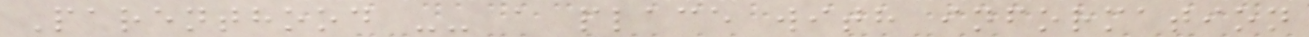Parenthood -- a place with information
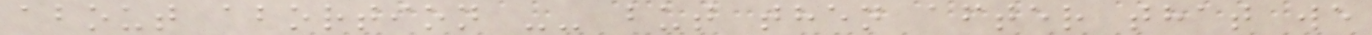about abortion -- but then after that we
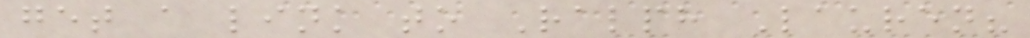get a link to Ralph Lauren?
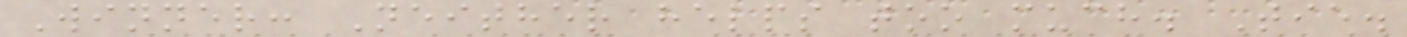Winner: Neither helps too much. Tie.
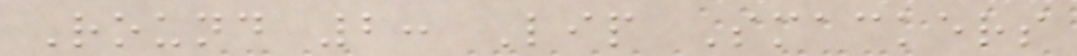Round 2: Lip Smackers
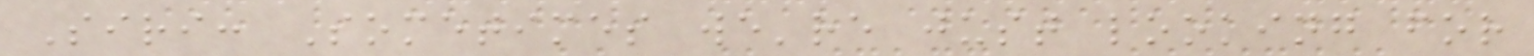Siri: Sometimes we're just looking for
